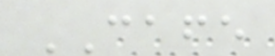CAFE
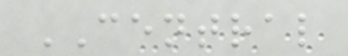CENTRAL
